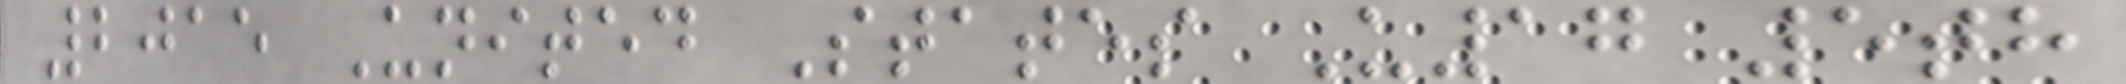2015 United States U17 5th
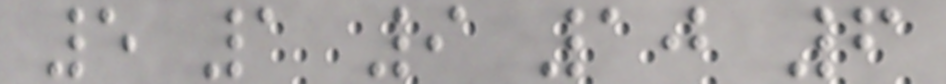5 1 9 10 6
